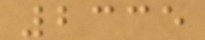2335
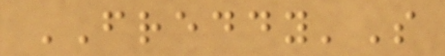FREDDY'S
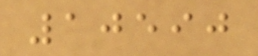10590
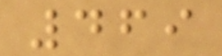469
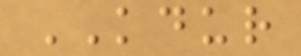KDUR
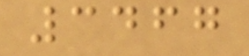3467
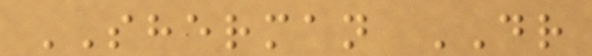SHERMAN DR
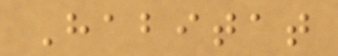Habitat
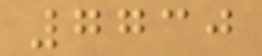7730
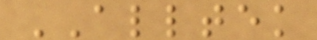ALLTEK
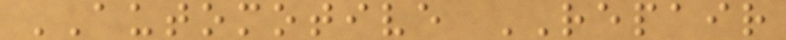AUTOMOTIVE REPAIR
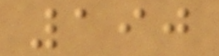190
